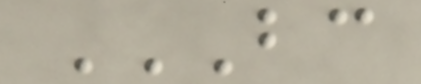BC
